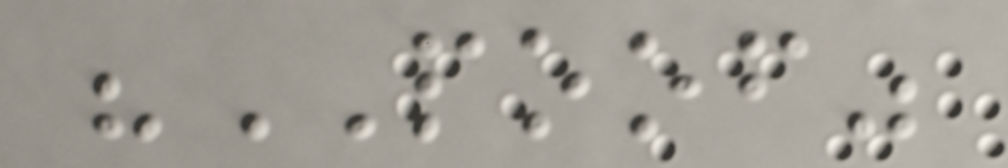"POOF"
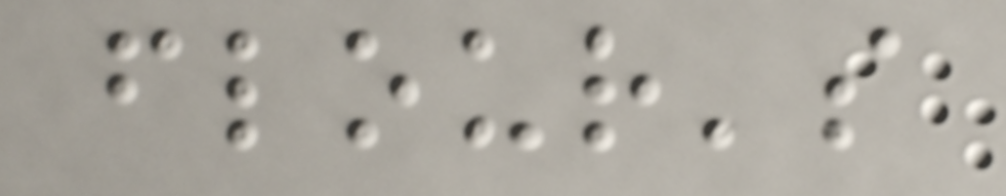flour's
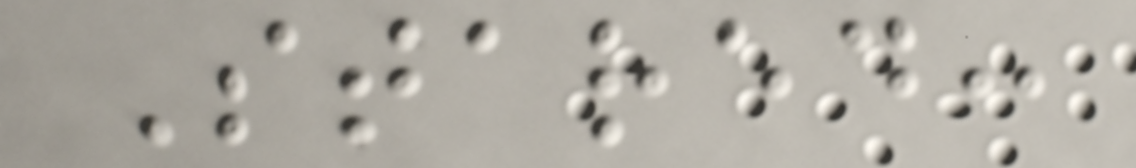Stared:
